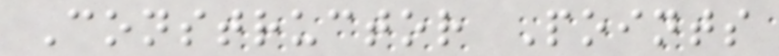Constructor Points
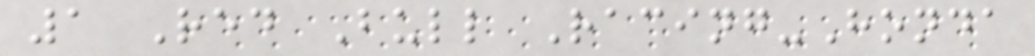1 Red Bull Racing-Honda
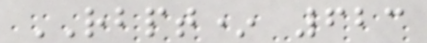RBPT* 623
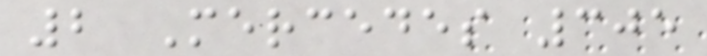2 Mercedes 305
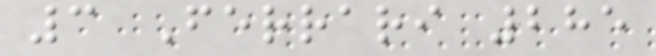3 Ferrari 285
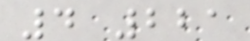4 221
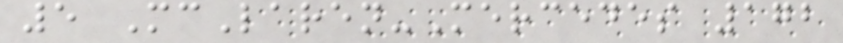5 McLaren-Mercedes 172
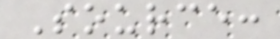Source:
